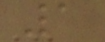1
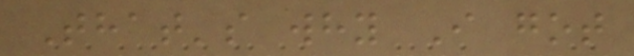That's why I got
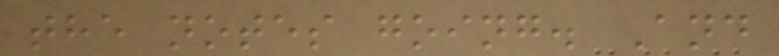the notes going. And
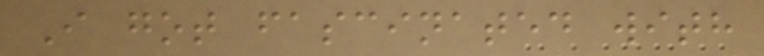I got fascinated with
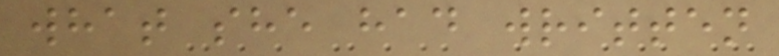what she had written
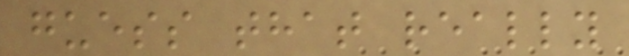guess that really
